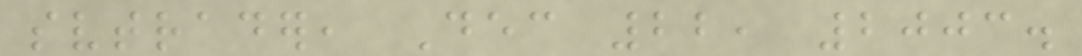svtrader, Dec 22, 2003.
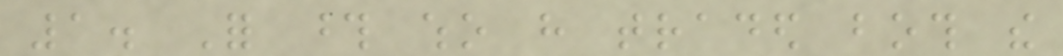1. For those who have traded both the
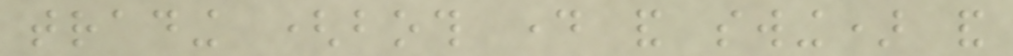trading (both day and swing) and
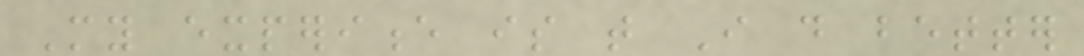My experience is that I do better
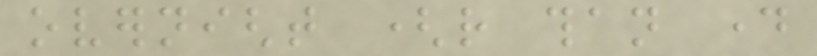overnight (rather than day
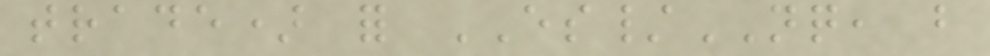trade) for ES/NQ, but
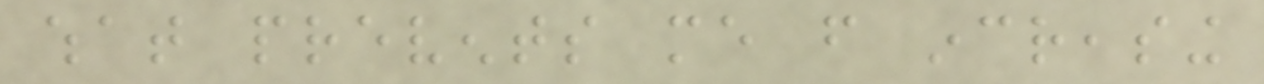what prevents me from increasing
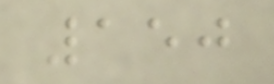150
